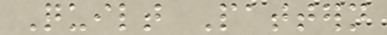Quilt Pattern
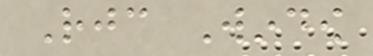Rejoice Window
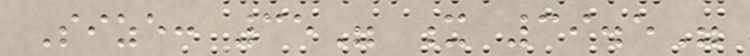Size: 35" x 39.5"
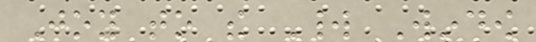Joy to the World Window
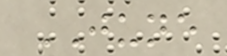JUNE
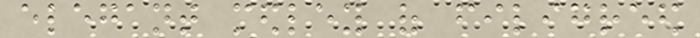elegant medley of filigreed
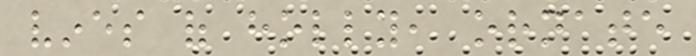vines of holly, ornate
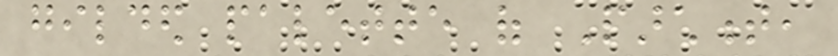gilded palette of Parchment,
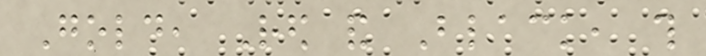Gold, Red and Black, this
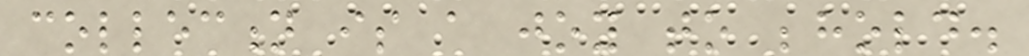collection is a joy to behold.
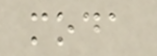moda
